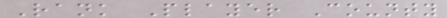Rank Player County
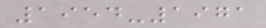1954-1971
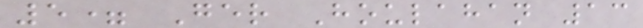5= Ger Houlahan 13
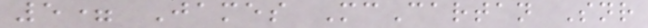5= James McCartan Snr
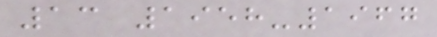13 1958-1967
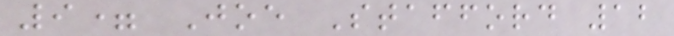9= Joe Stafford 12
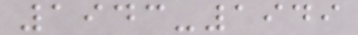1943-1949
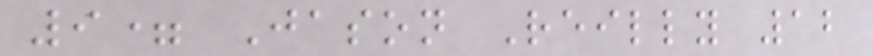9= Jason Reilly 12
